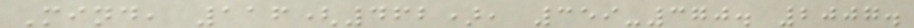Mind, 116(462), 359-370. 2007.
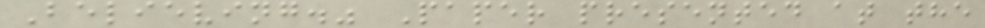Believing." Paper presented at the
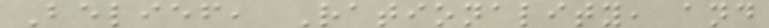Belief, Rationality, and
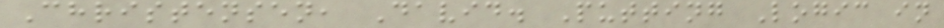Christensen, David. Putting Logic in
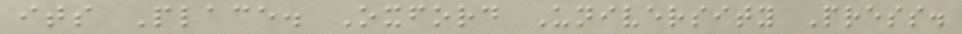its Place. Oxford University Press.
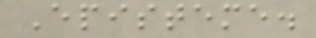Episteme.
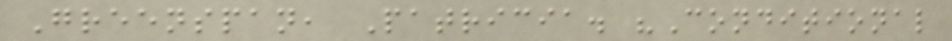Greenspan, Patricia. "Conditional
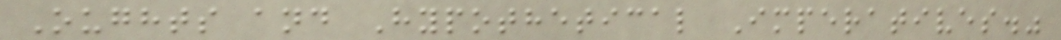Oughts and Hypothetical Imperatives."
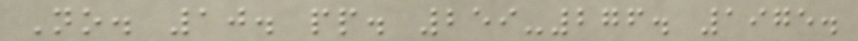No. 10. pp. 259-276. 1975.
